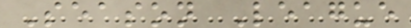Season League
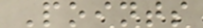Points
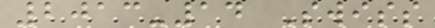2013-14 Swiss
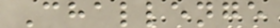Challenge
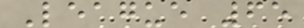League 65
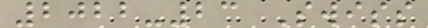2022-23 Swiss
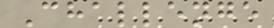Challenge
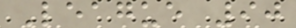League 90
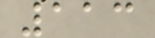113
